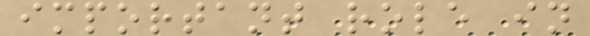important role in
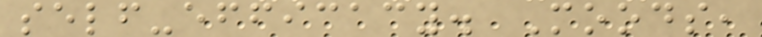self-efficacy. Moods,
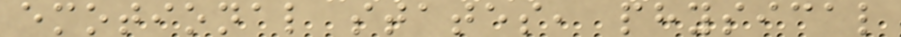emotional states, physical
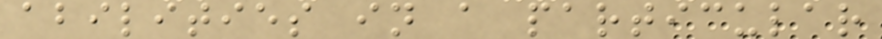abilities in a particular
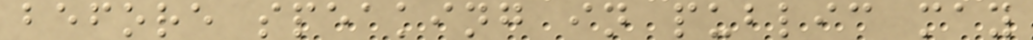before speaking in public may
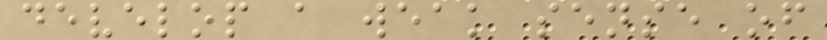develop a weak sense of
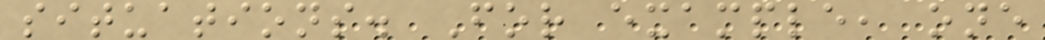situations. For example, one
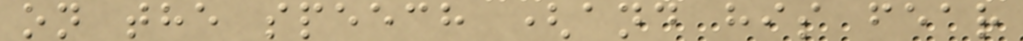on the speech (and his fear
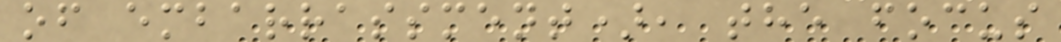of embarrassment), the focus
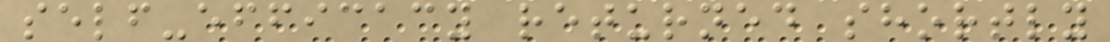self-efficacy returned shortly
